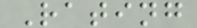Rating
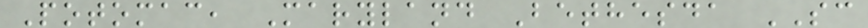Potomac, Maryland Bethesda SC
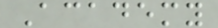Academy
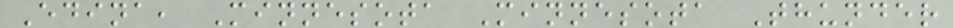Edina, Minnesota Minnesota Thunder
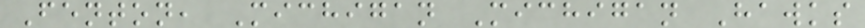Fenton, Michigan Michigan Hawks
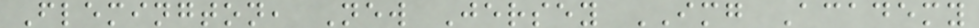Flemington, New Jersey IMG Academy
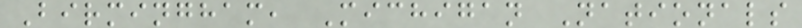Birmingham, Michigan Nationals
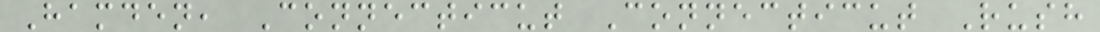Hamden, Connecticut Connecticut Rush
